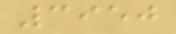3950
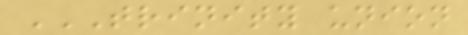TRINITY UNION
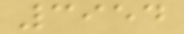3954
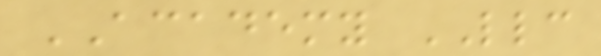ACADEMY LLC
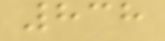838
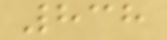838
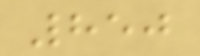850
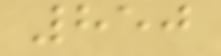850
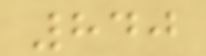840
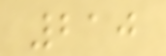210
